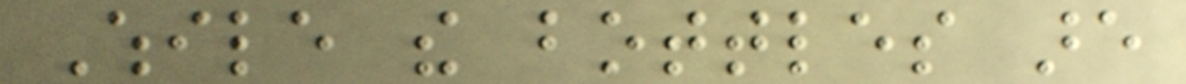While the bottles are
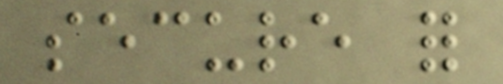secure for
